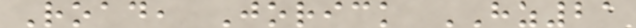Road, Jorick HZ21
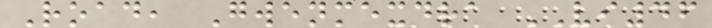Road, Gwenmexdra VI46
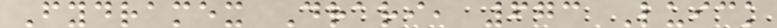Fydramex Drari, 673 Luick
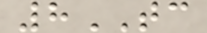8TC
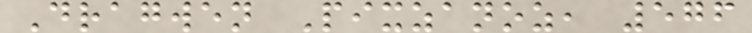Dragwen Pixzanoz, 576
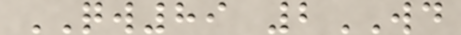QW89 2WD
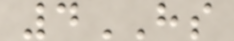4HS
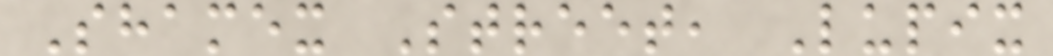Shamex Street, Lupix
